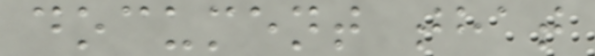document that
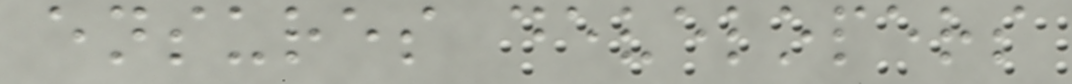ensures developers
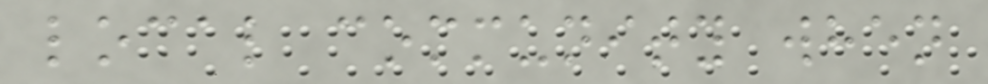local community when
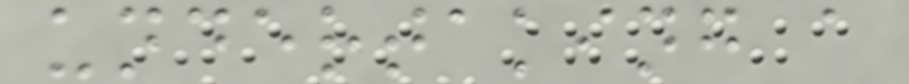undertaking a
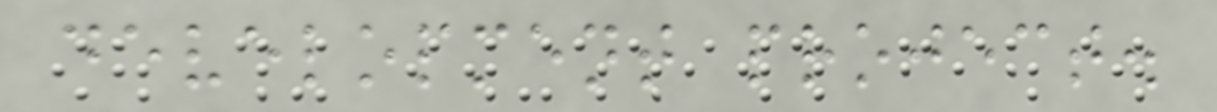development project.
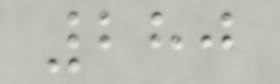280
